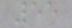55
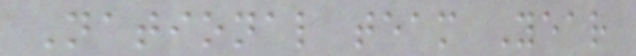National team Year
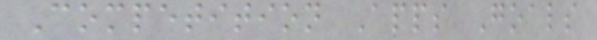Competition Apps Goals
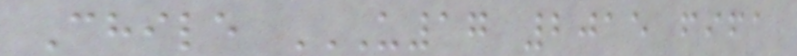Chile U17 2015 FIFA
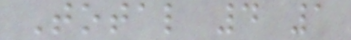Total 4 1
